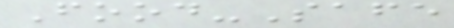Food-Safe
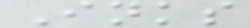Inks
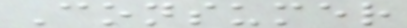Consumer
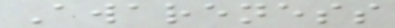Awareness
